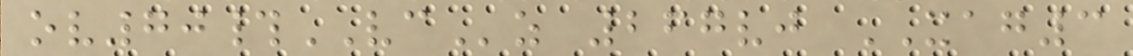ov70#VCz 267vj XAG3
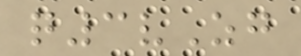q3vZg
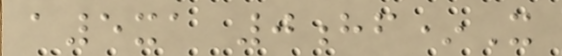a5xa 0hf*X
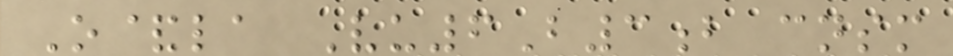O&la Vu6B3b cnsm
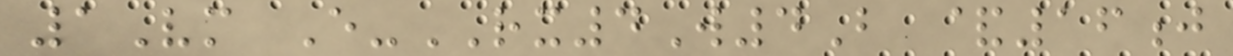1Vm E-RX4W4B &16j
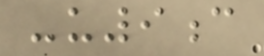-u9c
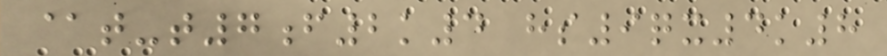@t-t7f2k4 hs9qx4k8
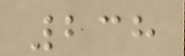238
